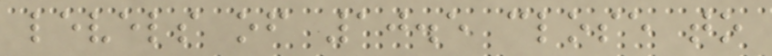levels of 10.5 close to
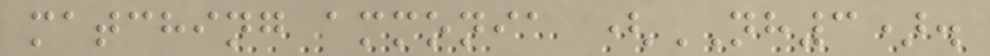matching ammonia (NH3).
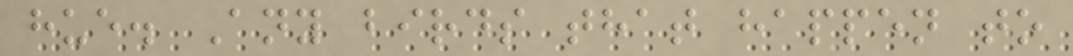hue. Any birds that happen to
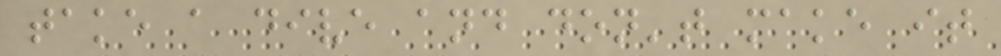take a dive and don't make it
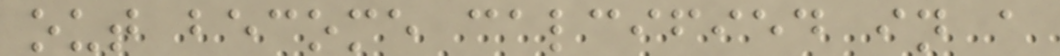out become calcified in a
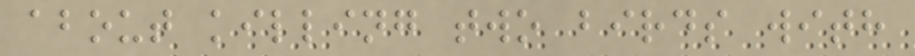about killing two birds with
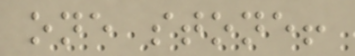one stone!
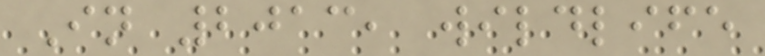In 2013, wildlife
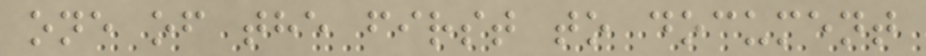one of the first to document
